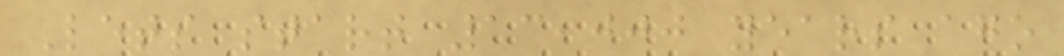Lets start 13,000 years ago
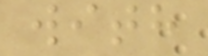with
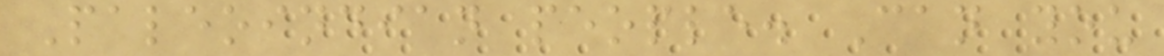Paleoindian people. Can you
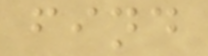find
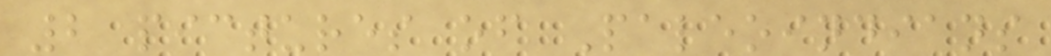2 pictures of Paleoindians
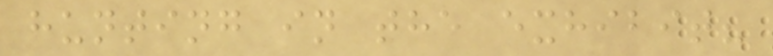hunting in the exhibit?
